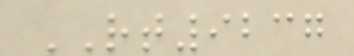RT9237
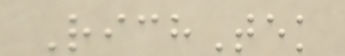RichTek
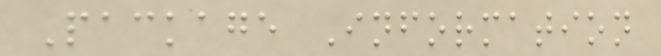Package Information
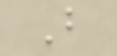B
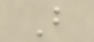B
